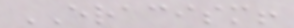ERACISM!
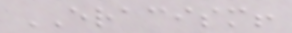ERACISM!
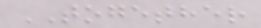TOGETHER
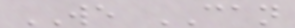WE CAN
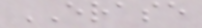ERASE
